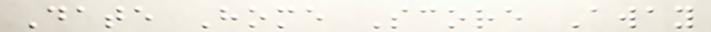Date Home Score Away
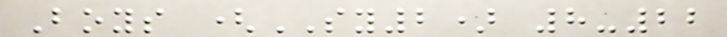Boys (SY2) 8-22
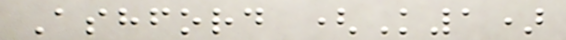Ashford (K1)
